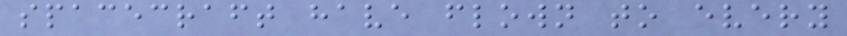spacecraft have flown to every
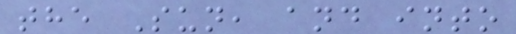the Sun, and into
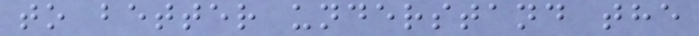to better understand the
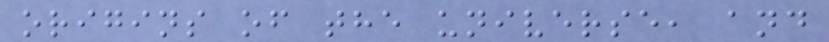origins of the universe, and
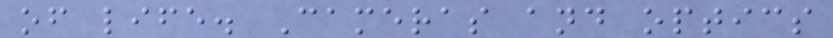of life. Cameras and optics
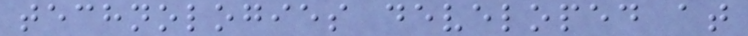technologies developed at
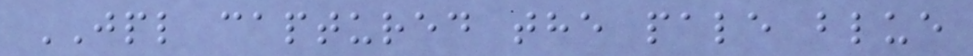JPL captured the pale blue
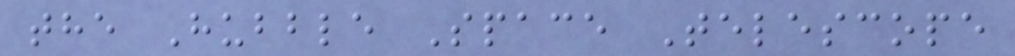the Hubble Space Telescope
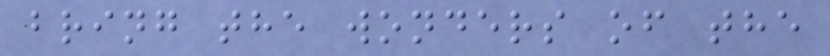bring the wonders of the
